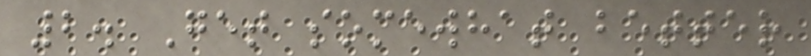2. Get somewhat better
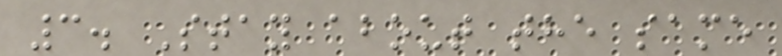3. Stay about the same
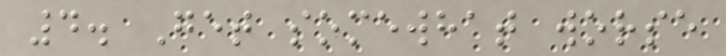4. Get somewhat worse
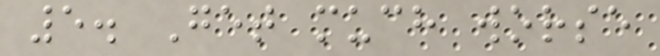5. Get much worse
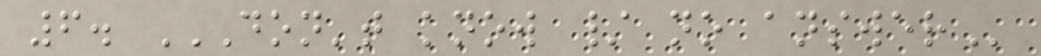6. DON'T KNOW / NO ANSWER
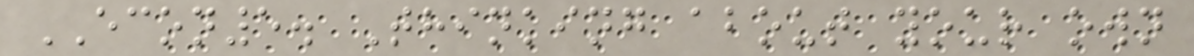ECON5. Thinking about your own
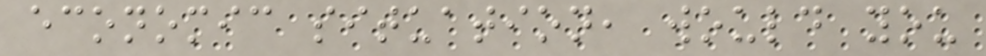economic situation, would you
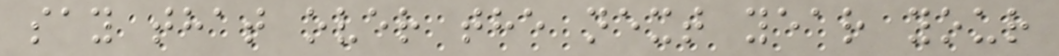say that over the next year your
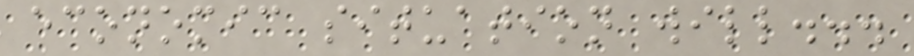economic situation will...
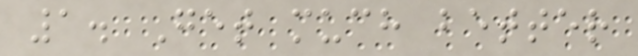1. Get much better
